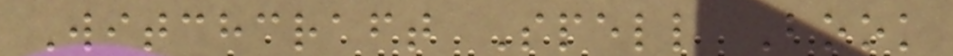Witchcraft Spell Book
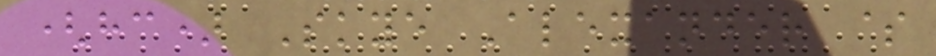(hc) Skye Alexander $
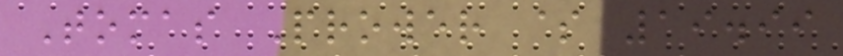Tomas Prower $ 19.99
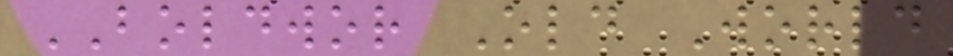BOLDWOR Old World
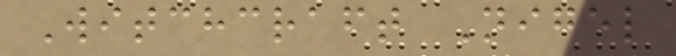Witchcraft Nigel
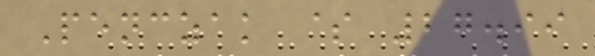Penczak $ 27.99
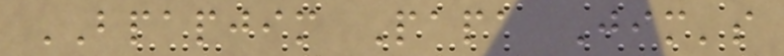BPAPJIM Papa Jim's
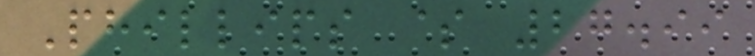Phillips $ 27.99
